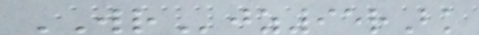WRjz95rBk
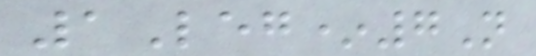1Leg*7N
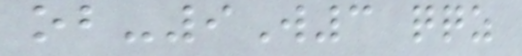ob-9W3 qqz
